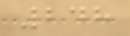248
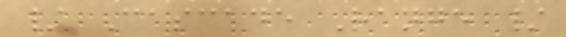/ Cascade Range /
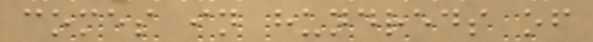comes in hundreds of
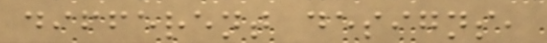different designs,
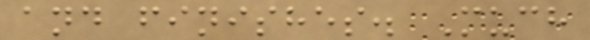and finishes. Much
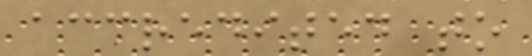accredited to
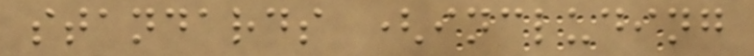standards (including
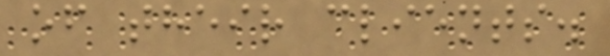of their clients.
